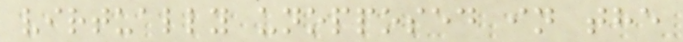virtually unopposed in the
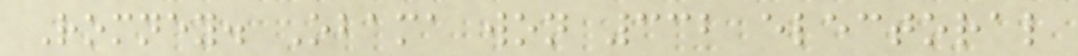Romney. Obama won 332 electoral
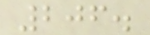206.
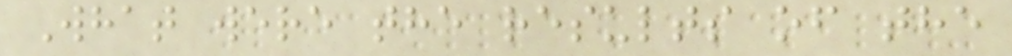What were the results of the
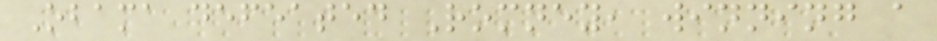Obama defeated Romney, winning a
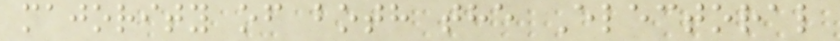majority of both the Electoral
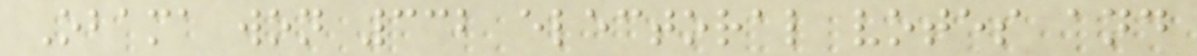Obama won 332 electoral votes and
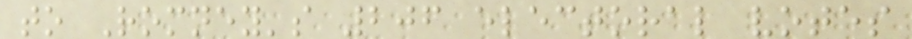to Romney's 206 electoral votes
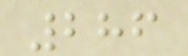286
